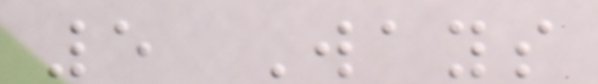5 Ways
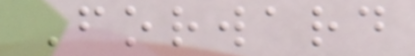Forward
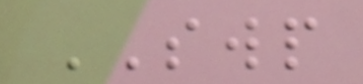SWP
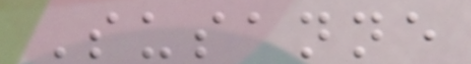Susanne
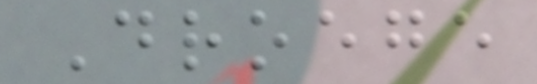Droege
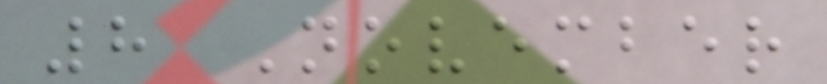8 November
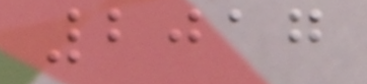2017
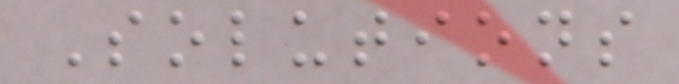Solutions
